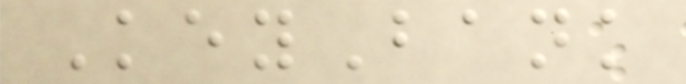KeyBank
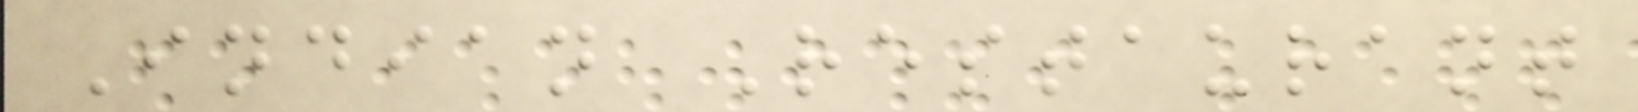Indian Restaurant
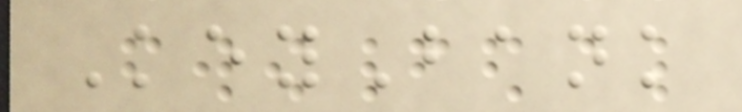KeyBank
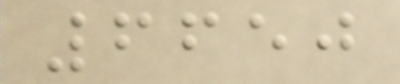6650
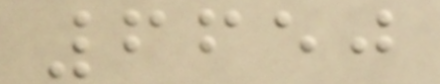6650
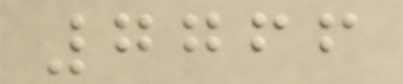7766
